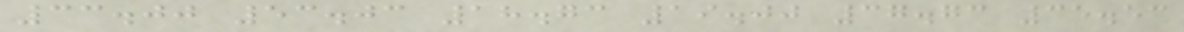33.00 53.03 18.73 19.00 37.73 35.53
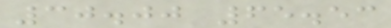30.00 65.53
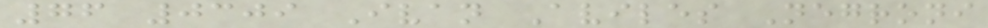76 0309 Ivan Aviles Negroni
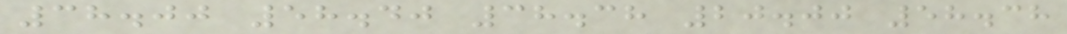38.00 58.40 38.38 20.00 58.38
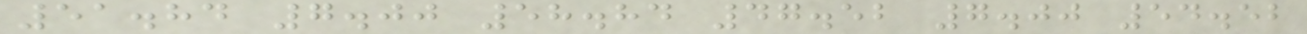51.84 7.00 58.84 47.52 7.00 54.52
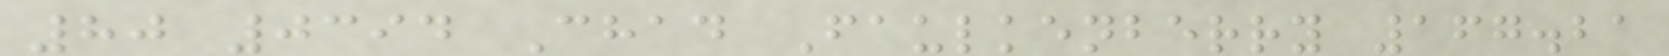80 0394 Chad Faulkenberry 167.21
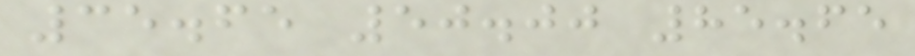35.65 50.00 85.65
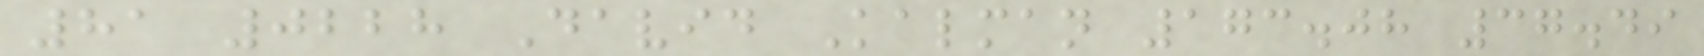81 0228 David Kalman 173.08 37.49
